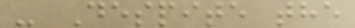- Despite the
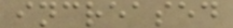increased
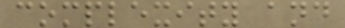complexity and
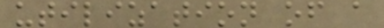utilization of a
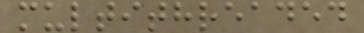multithreaded
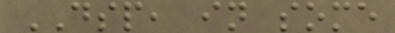DSP, in some
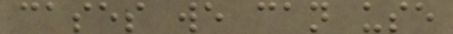cases we can use
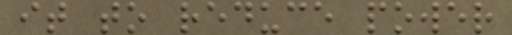it to reduce power
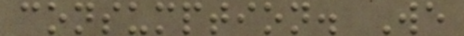consumption. We
